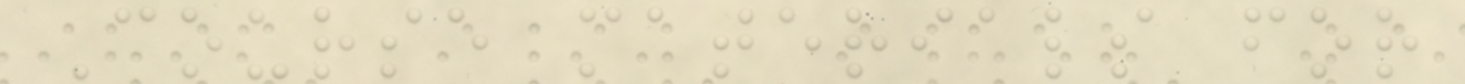Course materials for
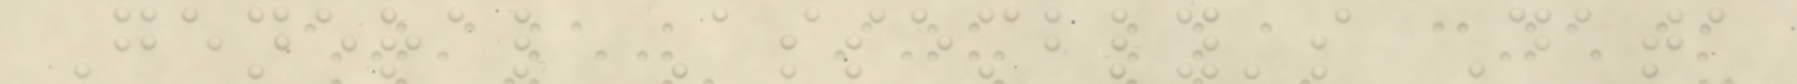General Assembly's Data
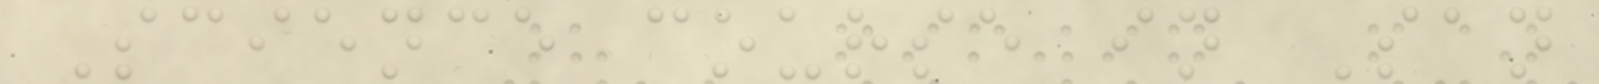Science course in San
